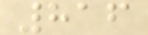816
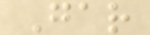Gar
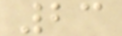23
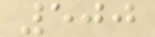500
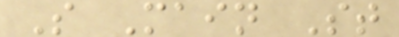S Main St
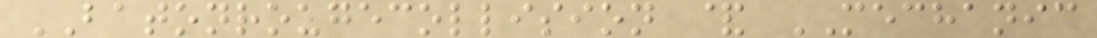BATONROUGECOLLISION & MECHANIC
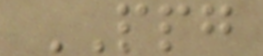PPG
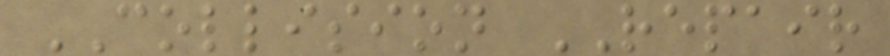COLLISION REPAIR
